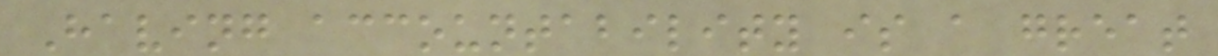Having accountability is a great
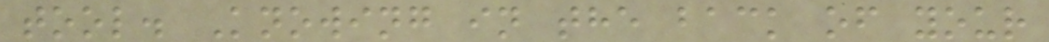tool. Knowing in the back of your
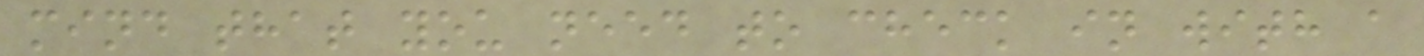mind that you need to check in with a
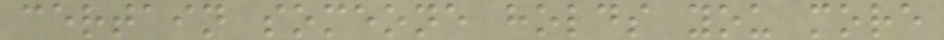certain someone holds you more
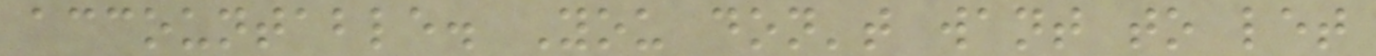accountable. You don't want to let
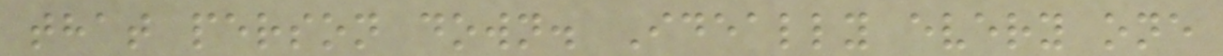that person down. Ideally every one
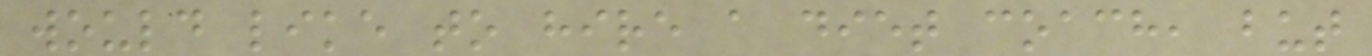would like to hire a diet coach, but
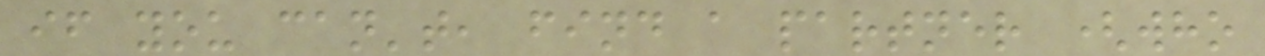if you can't, find a partner (who
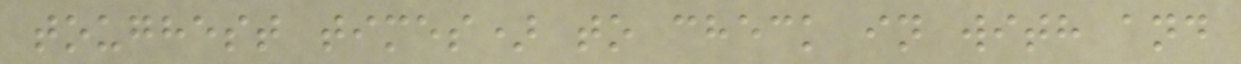toughest times) to check in with and
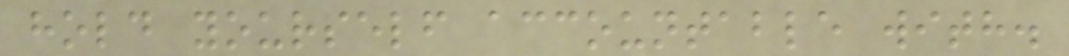hold yourself accountable with.
